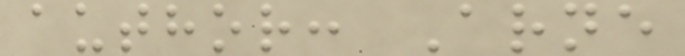author: Arne
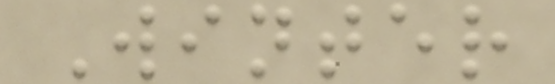Winter
